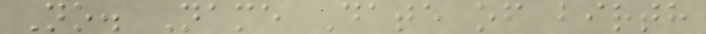No. Name Date of birth
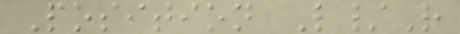Position L/R
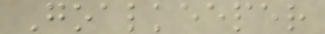Goalkeeper
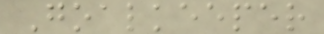Goalkeeper
